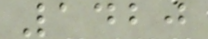1420
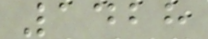1428
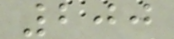200
